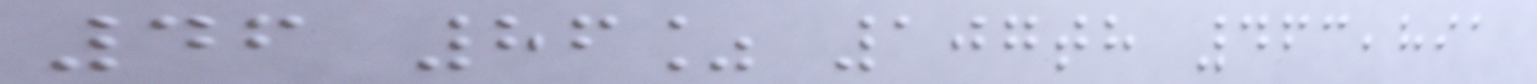46 86% 107th 463,891
